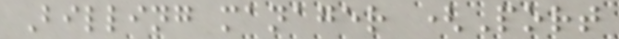Billing manager (Port
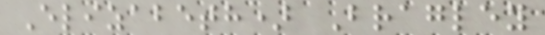Elizabeth) Bragley
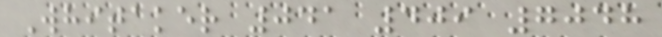Whitaker 041 409 7048
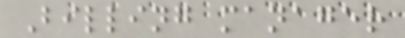Billing manager
